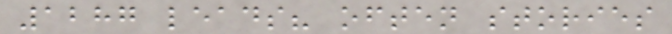1287 leads? often stories
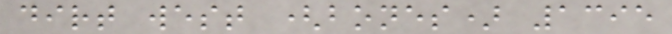dirt west (bones) 1395
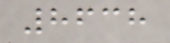8638
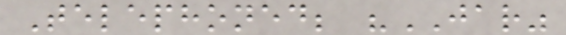Telephoned; "JAR"
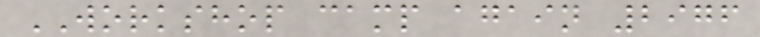WORKSHOP camp again 2976
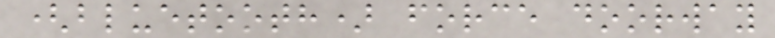(bluetooth) force doorway
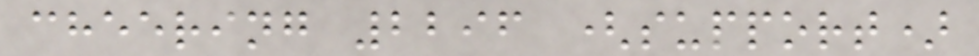cheering 2296 (support)
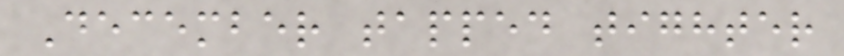December tapped tighter
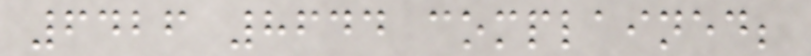6426 8644 complained;
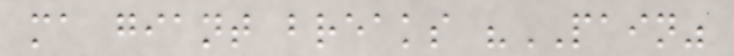ma giant breaks "PAIN"
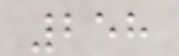258
